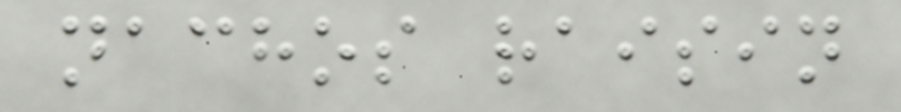nachos raisin
